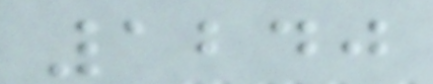1240
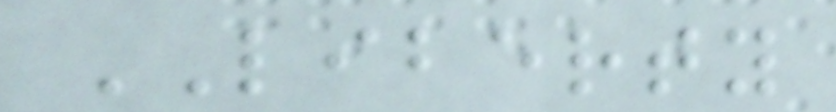LIBERTY
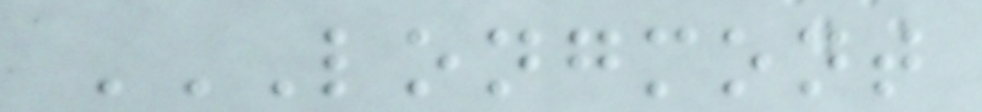LONGMONT
